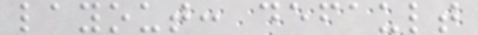layout: default
